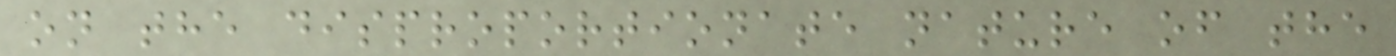on the disproportionate nature of the
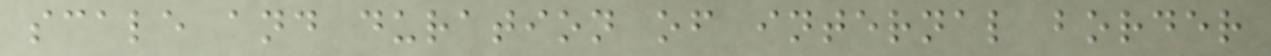scale and duration of internal border
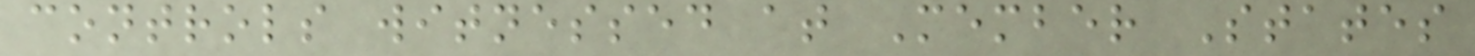controls witnessed at Member States
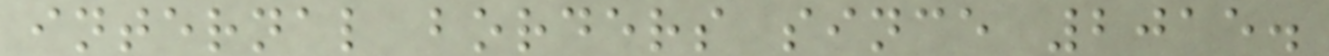internal borders since 2015.
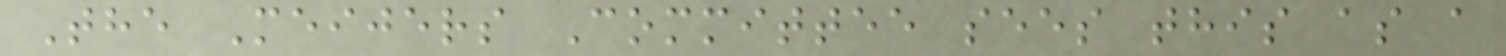The Meijers Committee sees this as a
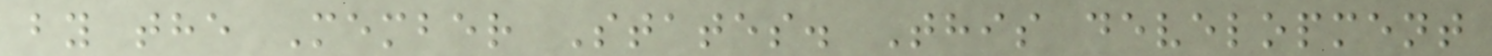by the Member States. This development
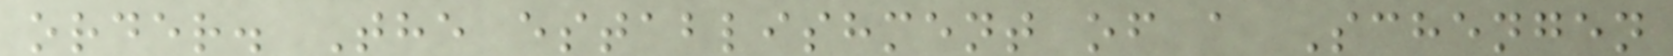order. The establishment of a Schengen
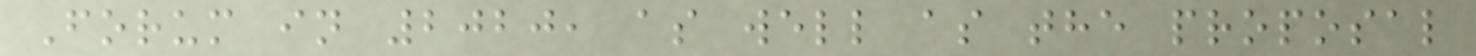Forum in 2020, as well as the proposal
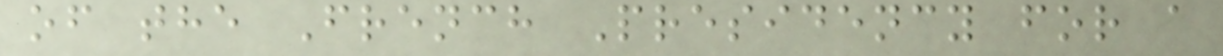of the French Presidency for a
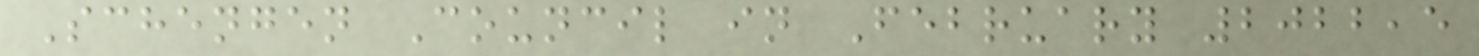Schengen Council in February 2022,5
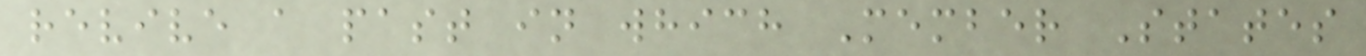revive a past in which Member States
